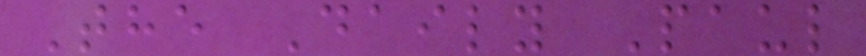The Daily Paul
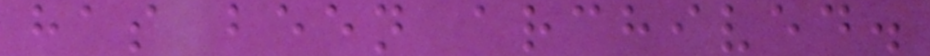has been archived.
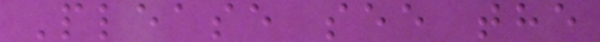Please see the
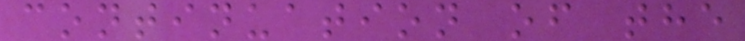continuation of the
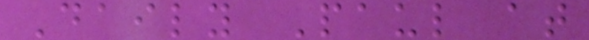Daily Paul at
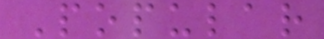Popular
